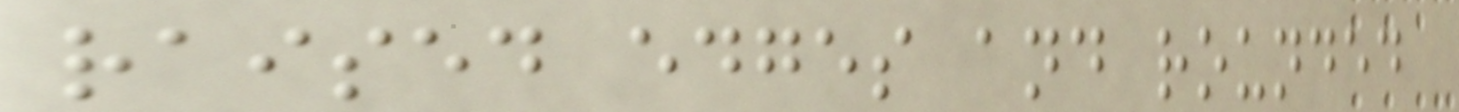raised edges and rounded
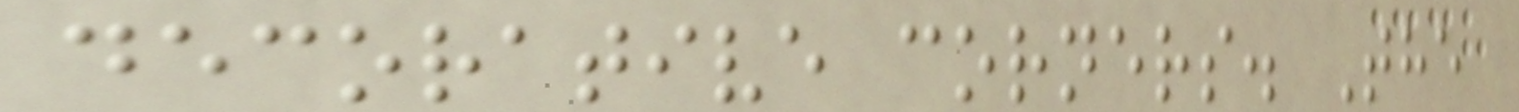decorative corners. The
